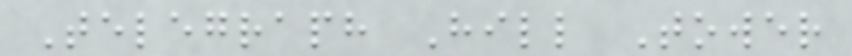Telegraph Hill Tower
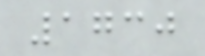1730
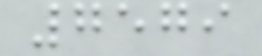7579
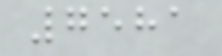7581
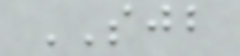SJB
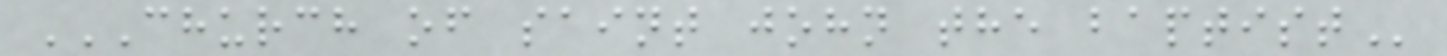CHURCH OF SAINT JOHN THE BAPTIST
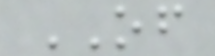OF
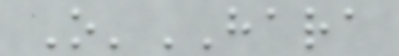O'HARA
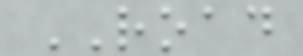ROAD
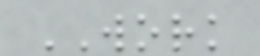WORK
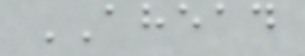AHEAD
